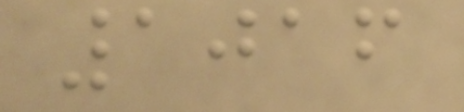1016
